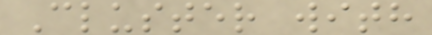Cluster with
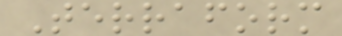Terraform
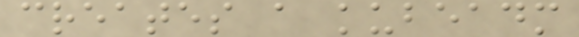creates a kubeadm
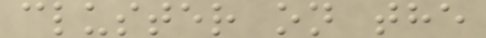cluster on the
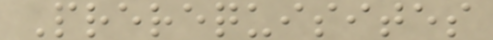Prerequisites
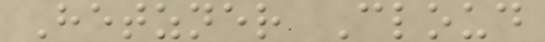Hetzner Cloud
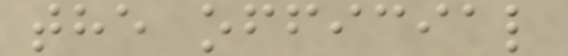the official
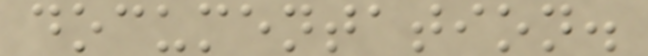documentation.
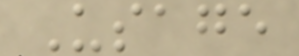Usage
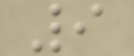9
